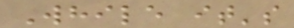While it's
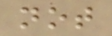not
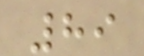89
